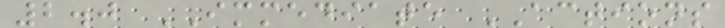2.0 IMMEDIATE ACTIONS
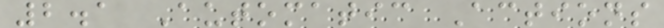2.1 Automatic Actions
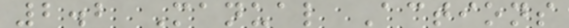2.2 Manual Actions
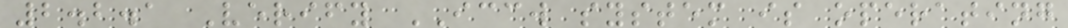2.2.1 Verify ICCW system is operating
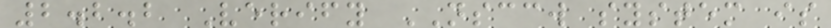2.2.2 Verify NSCCW system is
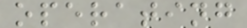operating
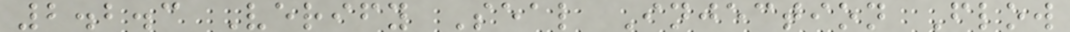2.2.3 Verify Seal Injection Flow
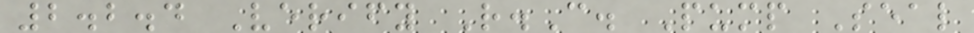2.2.4 Verify R.C. Pump Seal
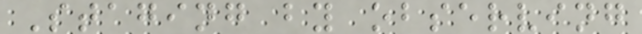Staging by observing
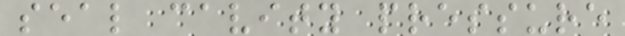seal cavity pressure
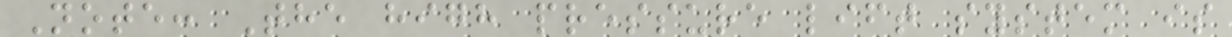Note: The high pressure lift system is
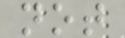not
